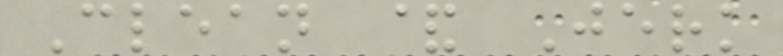Clean & Jerk
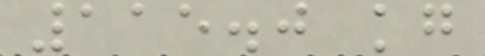115.0 kg
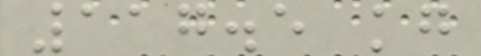117.5 kg
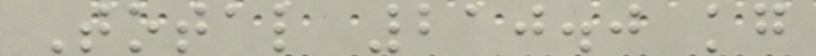Total 210.0 kg
